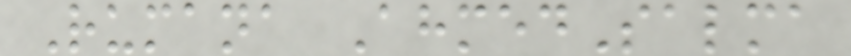Rumana AhmedSalma
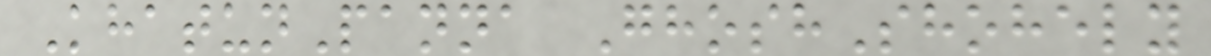KhatunPanna GhoshShohely
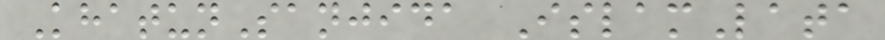KhatunSanjida IslamLata
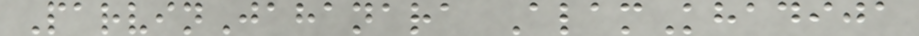ParvinJahanara AlamKhadija
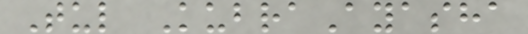Tul KubraAyasha
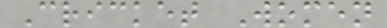Cricket Women
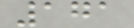171
